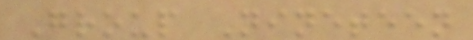Group Nineteen
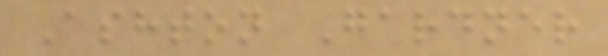Ashton Gardner
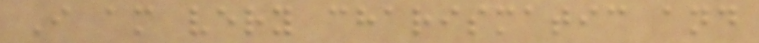I am very charismatic and
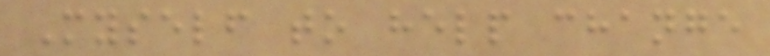Myself to help change
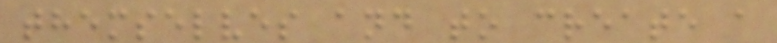themselves and to create a
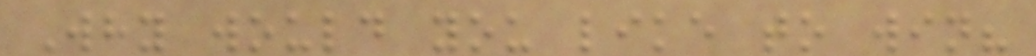Why would you like to win?
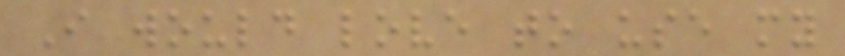I would love to use my
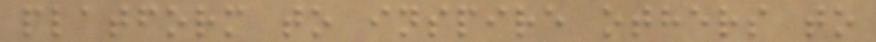platform to inspire others to
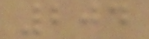204
